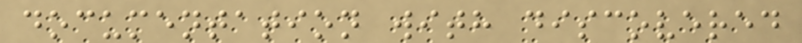documentation with discovered
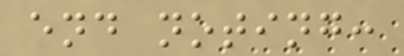end noting:
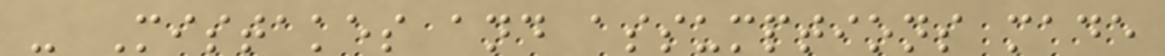- Mistakes and assumptions made
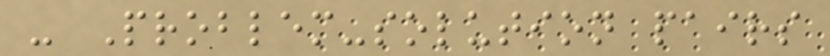- Problem-solution pairs
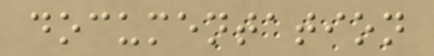documentation
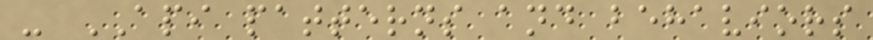- API patterns and behaviors
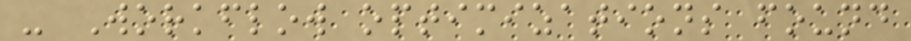- Workflow optimizations found
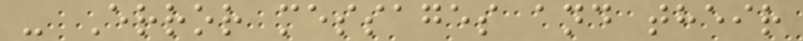- Error messages and their
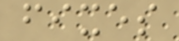fixes
